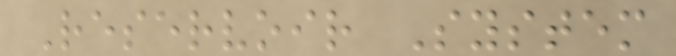Reservoir System
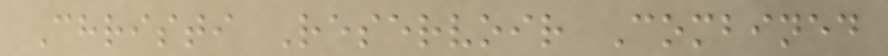Christi Reservoir Combined
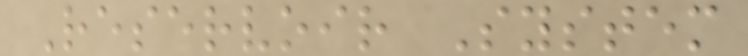Reservoir System
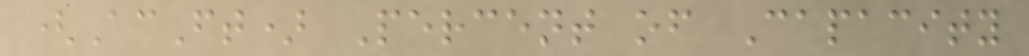(AcFt) Percent of Capacity
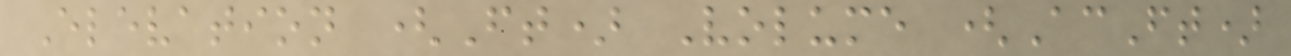Elevation (Ft) Volume (AcFt)
